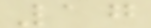17
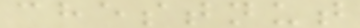chestnut
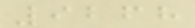9268
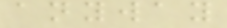anyway
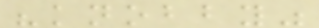"knobby"
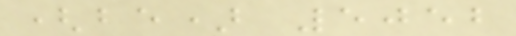(be) 5052
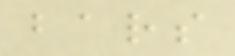bars
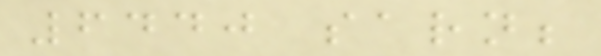6440 sarn;
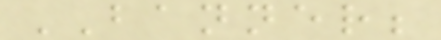BANNER;
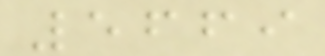5669
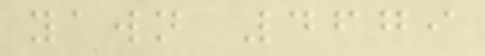yawn 4679
